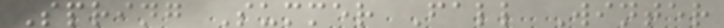Spring Summer Fall Winter
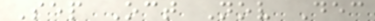Sep Oct Nov Dec
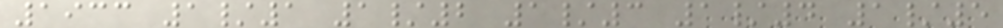1933 1/1 1/2 1/3 1/4 1/5
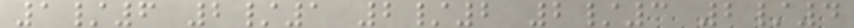1/6 2/1 2/2 2/3 2/4
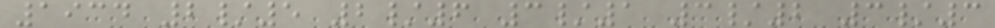1934 2/5 2/6 3/1 3/2 3/3
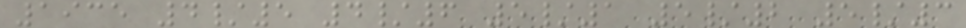1935 4/5 4/6 5/1 5/2 5/3
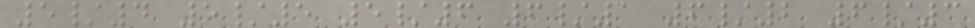5/4 5/5 5/6 6/1 6/2 6/3
